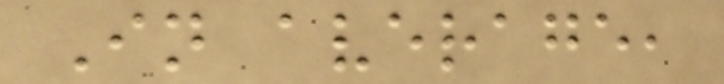In average,
